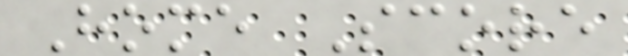Home Score
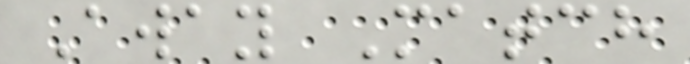Away Match
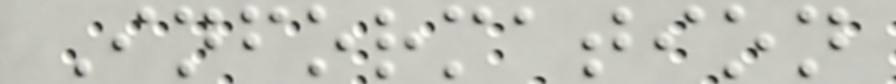Information
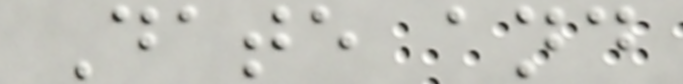Date and
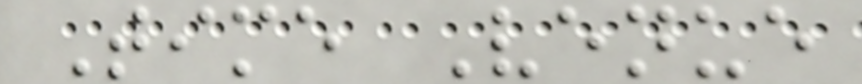Time Venue
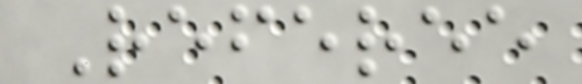Referee
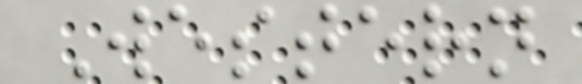Western
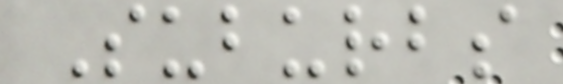Suburbs
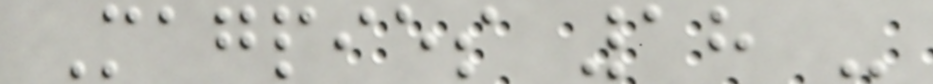Magpies 18 -
